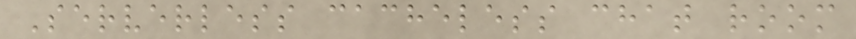Serverless cacheless chat room
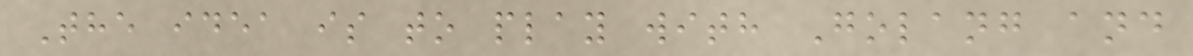The idea is to play with Golang and
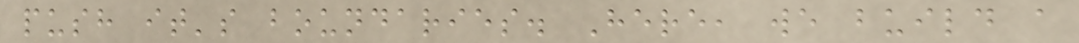push it's boundaries. Here, we build a
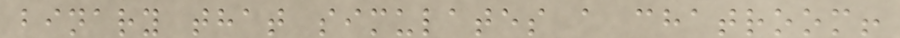binary that simulates a chatroom!
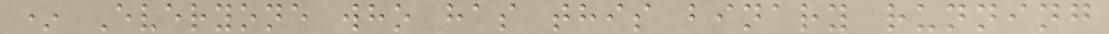* Everyone who has this binary running
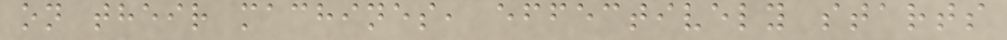on their machines, effectively starts
